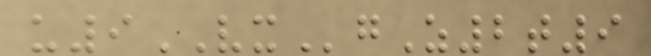u9VXgZ2t9
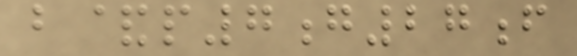b&p7g27f
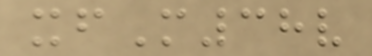xfM38v
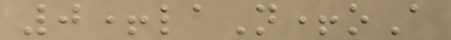0+laN+oA
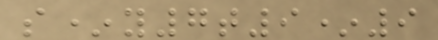s*y7t9*9
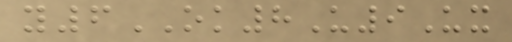y6OK8U9Ux
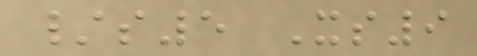/s5 Xs9
